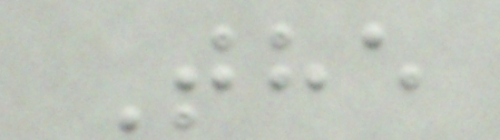The
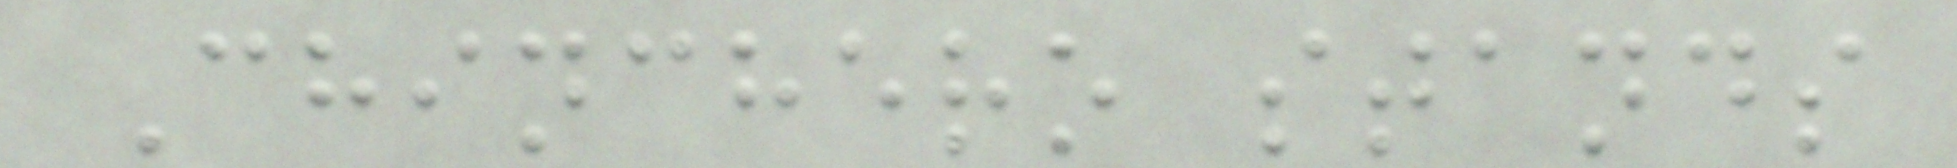Chinchero stands
